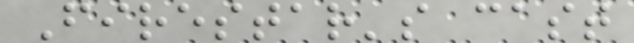Firestar's cast
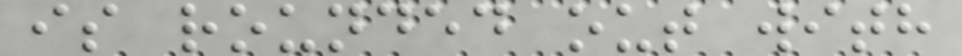is rounded out with
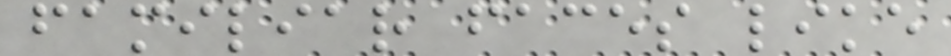familiar faces like
